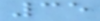35
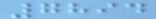7894
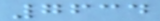7634
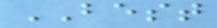BEST
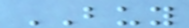BUY
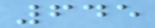645
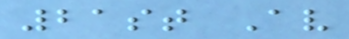21st Av
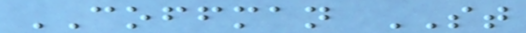COFFMAN ST
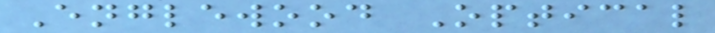Englewood Optical
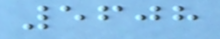5608
